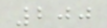200
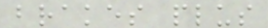brakes plus
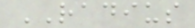RADIUS
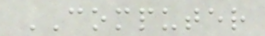COMPUTER
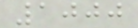1000
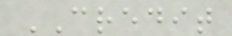CREDIT
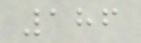186
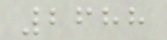2688
